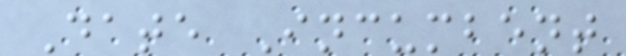Date Incumbent
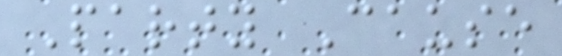Party Cause
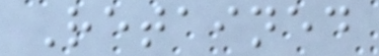Retained
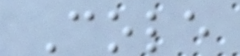Cole
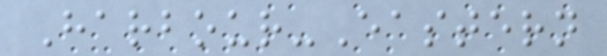Harbour-Eastern
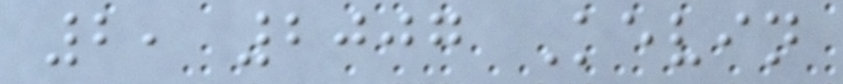2, 2007 Kevin
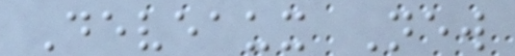Deveaux New
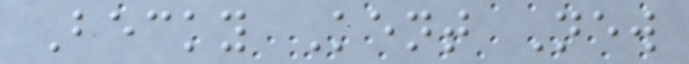Becky Kent New
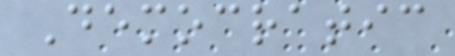Democratic
